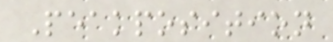Peakposition
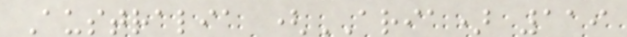Australia (ARIA) 119
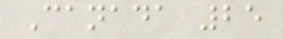Canada 25
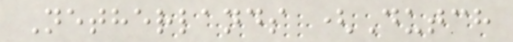Netherlands (Dutch
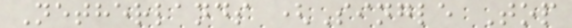Netherlands (Single Top
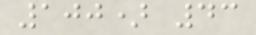100) 43
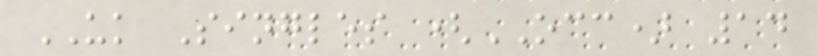UK Singles (OCC) 14
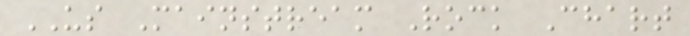US Mainstream Rock Chart
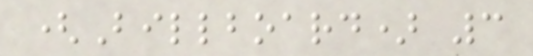(Billboard) 3
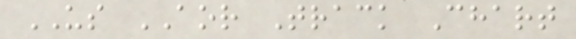US AOR Track Chart
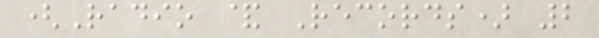(Radio & Records) 2
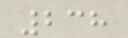238
